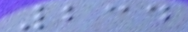234
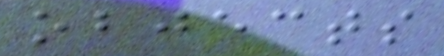objects
